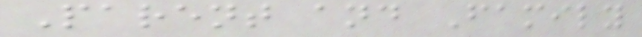Parent and Family
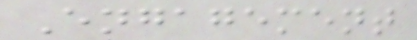Engagement
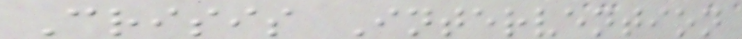Crisis Intervention
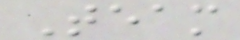Team
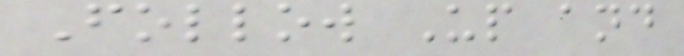Follow Up and
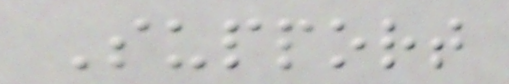Support
